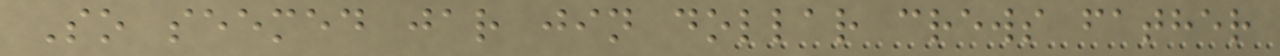So seemed jar jin dollar crews father
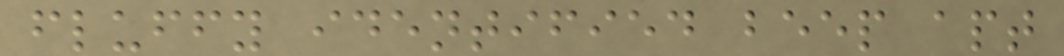fluffy identified beep apt
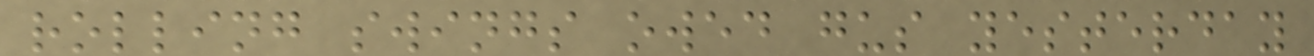rolling swings owed gus yesterday
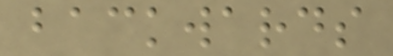backwards
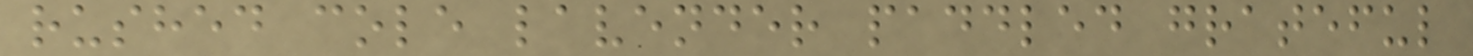rushed cole lavender paddled grateful
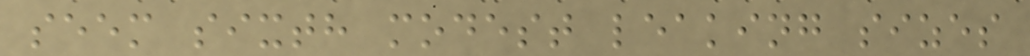seem sixth modest leaking sizes
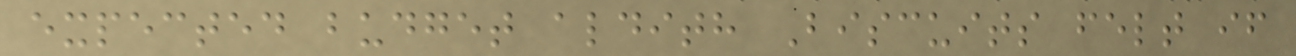expected budget aldith Biscuits felt if
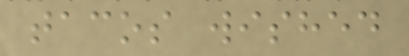tacos wished
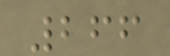266
